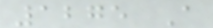1275 A
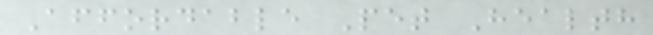Affordable Pet Health
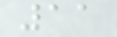11
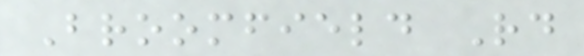Broomfield Rd
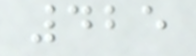425
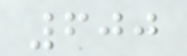600
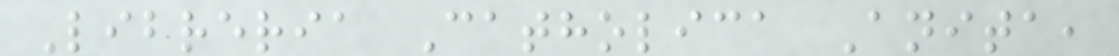Libreria Catholica Anita,
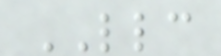LLC
